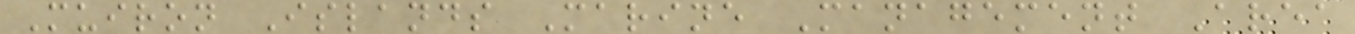Muiron Islands Marine Management Area
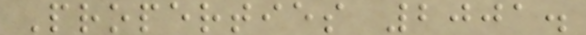Properties 2001.
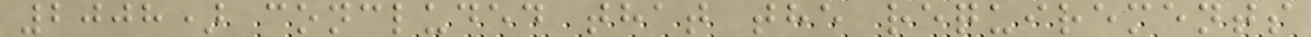2008) concluded that the requirements
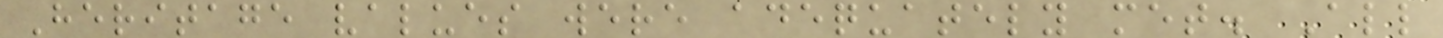Heritage values were adequately met. All
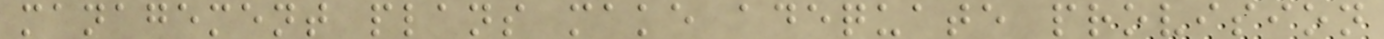management plans make adequate provision
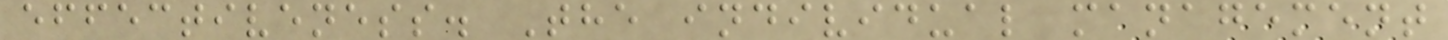effectiveness. The individual management
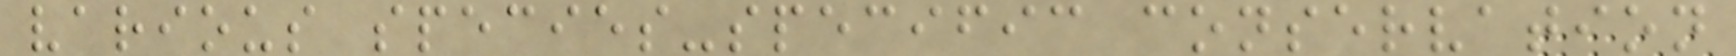various species-specific conservation
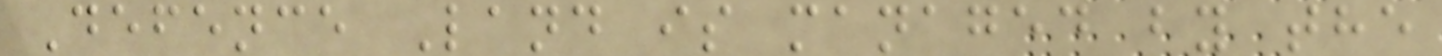Defence Land is managed by the
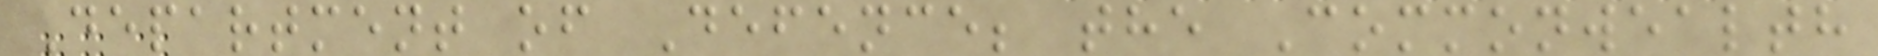Department of Defence; the Commonwealth
